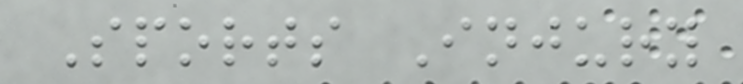Sports Injury
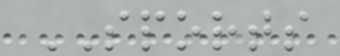SPORTS
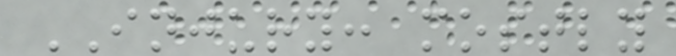INJURY: mostly
